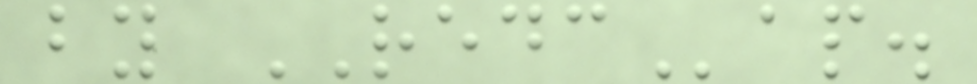by REDCap.
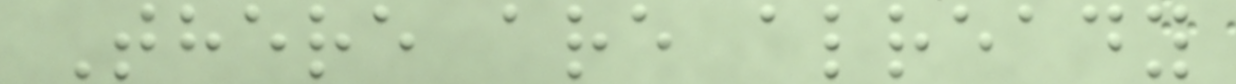There are already
